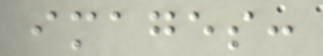images:
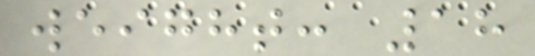weight: 18
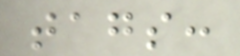tags:
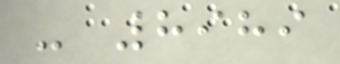- 8989
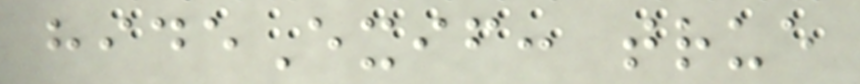hideExif: true
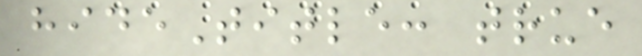hideTitle: true
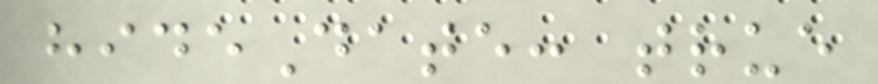hideDate: true
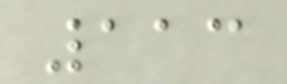113
